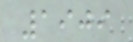1909
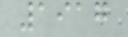1917
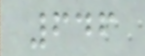646
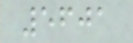5601
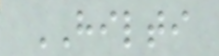HILTI
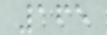165
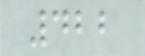422
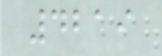4219
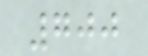700
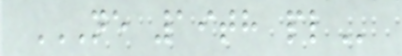NE 19TH PL
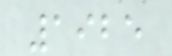1925
